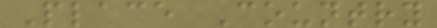Place Country
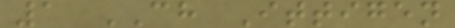1 CH Ittigen
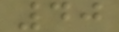40
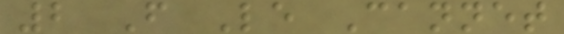2 F Le Cannet
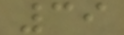39
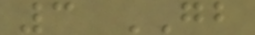3 GB
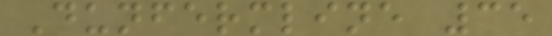Dunfermline 35
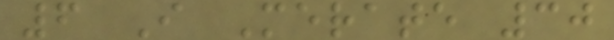6 I Merate 30
